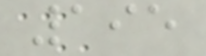195
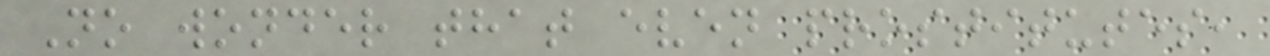No wonder that even prostitutes,
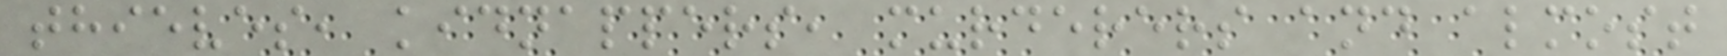thieves, kidnappers, murderers and almost
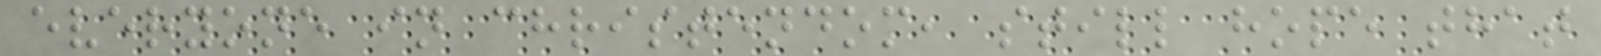everyone in christendom, still hope that
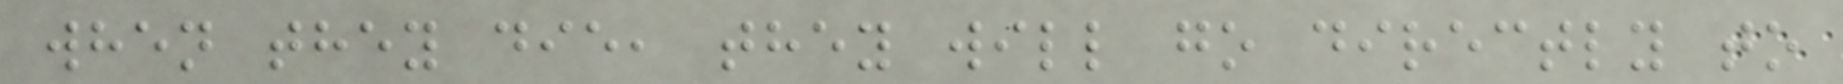when they die, they will go directly to
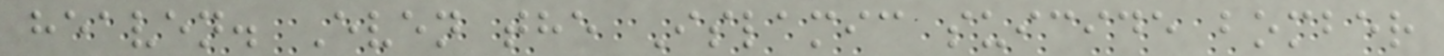heaven. Even the Islamic suicide bomber
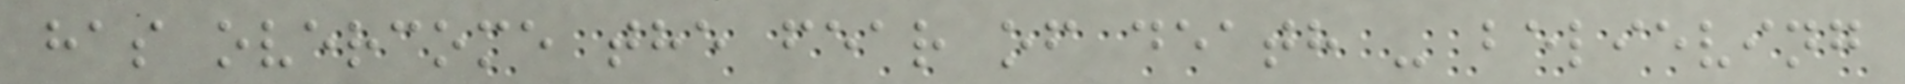has overcome the fear of death - believing
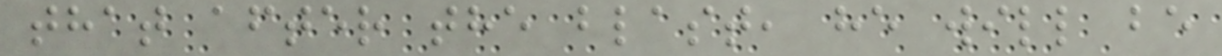that after the blast, he will be
